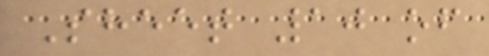Sheet 10 of
